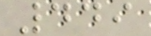449
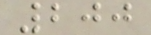200
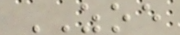ZOE
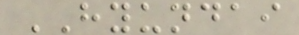HYUNDAI
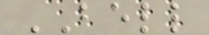BELL
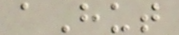aHut
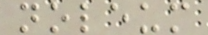noleum
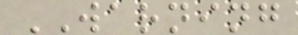WARNING
